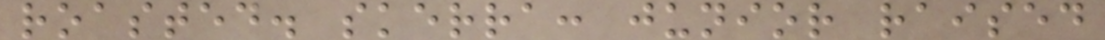roasted. skerra: junior raised
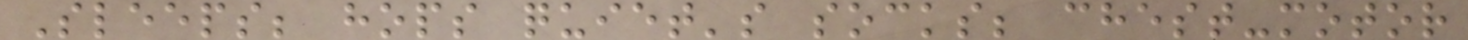Sleeps; hops quiet's socks; chest-motor
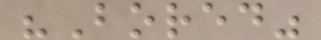"Bored"
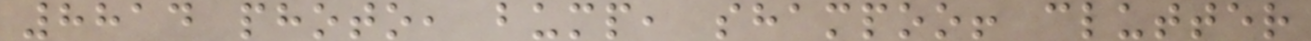8814 photo, bump, shampoo! clutter
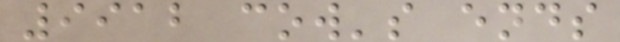9912 cow's ends
